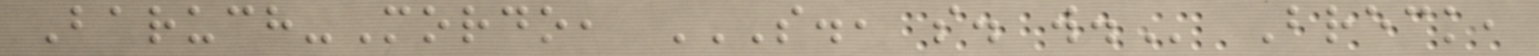Baruch-Mordo, S., S. W. Breck,
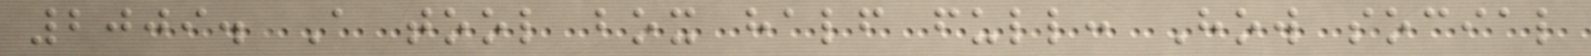2009. A tool box half full: How social
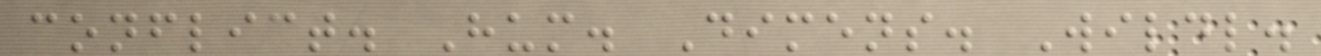conflict. Hum. Dimens. Wildl.
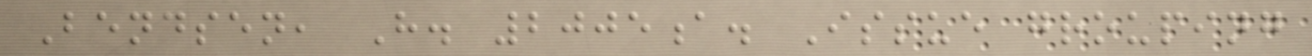Bendsen, H. 2005a. Issue grouping
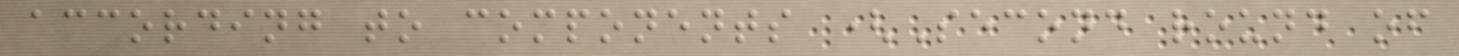according to components (Second round of
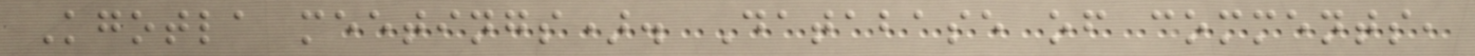Kgotla meetings). Database of comments,
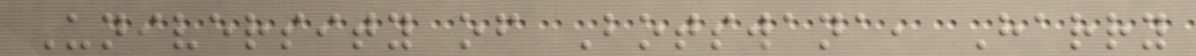University of Botswana, Harry
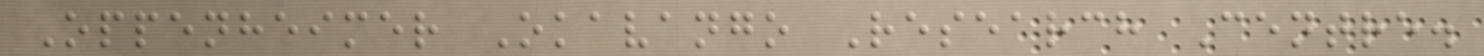Oppenheimer Okavango Research Centre.
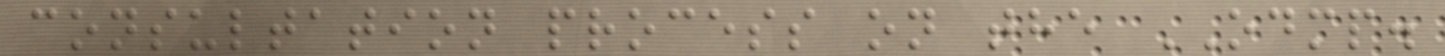consultation process on the ODMP.
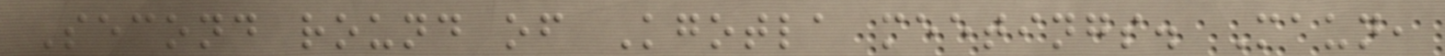Second round of Kgotla meetings. Maun,
